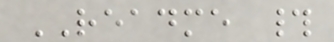README #
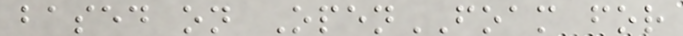based on OpenFOAM for
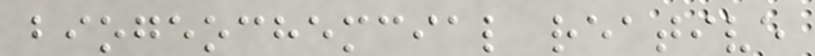biogeochemcial reative
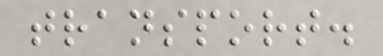transport.
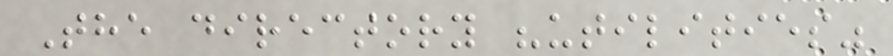The directory "utilities"
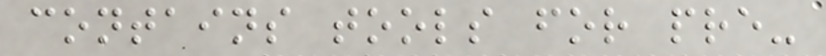contains tools for pre-
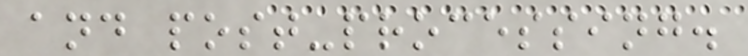and post-processing.
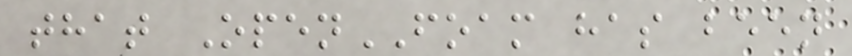that OpenFOAM has been
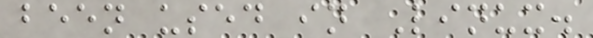been used in Linux.
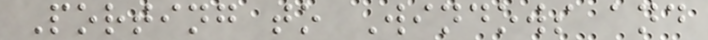Porting to Windows and
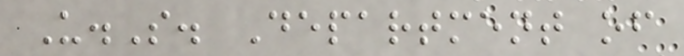U.S. Department of
